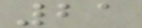21
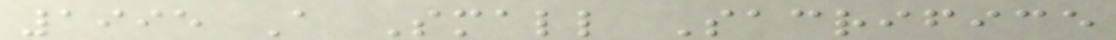1995 A Small Sacrifice
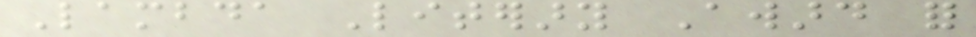Lambda Literary Award for
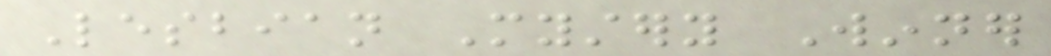Lesbian Mystery Winner
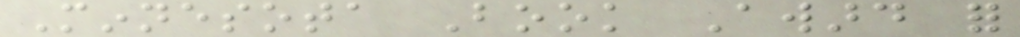Minnesota Book Award for
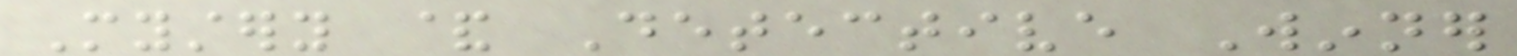Mystery & Detective Winner
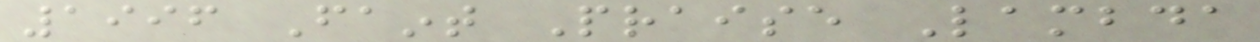1996 Faint Praise Lambda
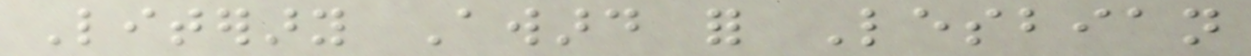Literary Award for Lesbian
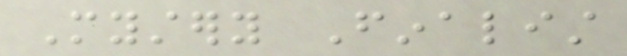Mystery Finalist
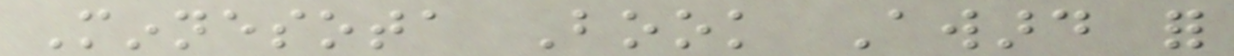Minnesota Book Award for
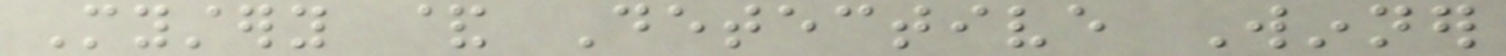Mystery & Detective Winner
